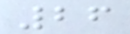26
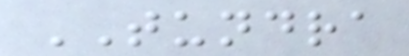TUNDRA
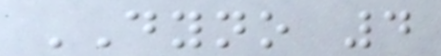DYNO 4
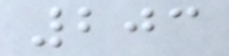203
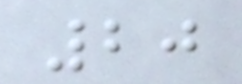20
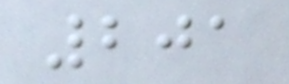201
